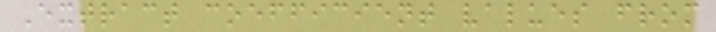Extract coefficient values from
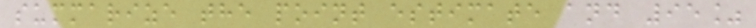summarize the point estimate and 95%
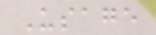Usage
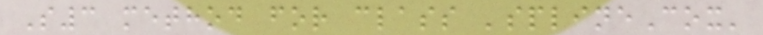S3 method for class 'splineCox'
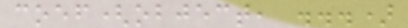coef(object, ...)
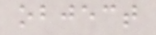object
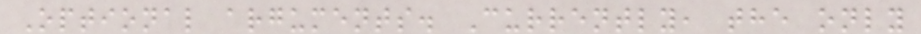Optional arguments. Currently, the only
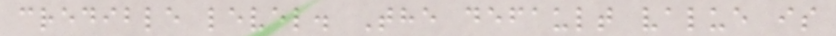credible level. The default value is
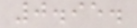0.95.
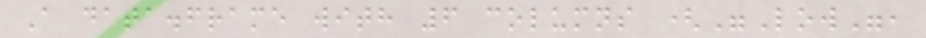A data.frame with 6 columns ("Low",
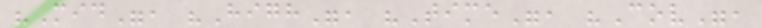"Mid", "High", "Time", "Cov",
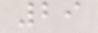29
